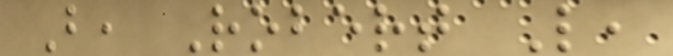B, Robert L,
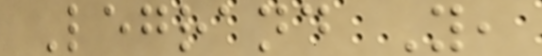Legrand Y,
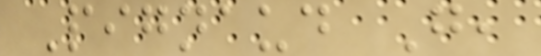Pignaud G,
